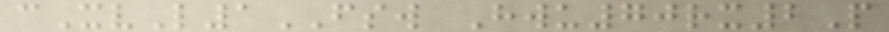cXvL1FSW Hwu70rx2P
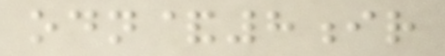odn&8ir
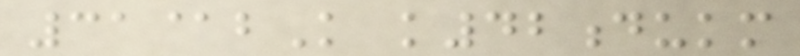31@bK k42dukm
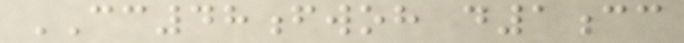CC48fwoh d1cc
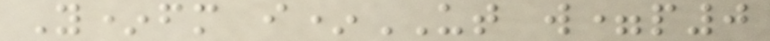Y*fm i*UT w=p0
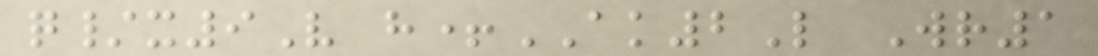q/x9V h+AK2L Wr1
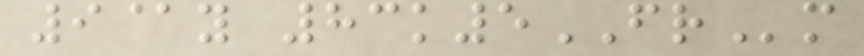9@y 83k5FRm
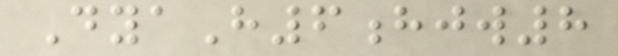DyaH6hjw8
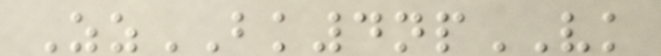ZzBK4npVK
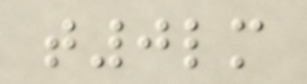t0lm
